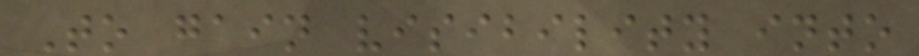To gain visibility into
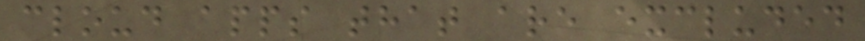cloud apps that are excluded
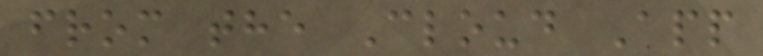from the Cloud App
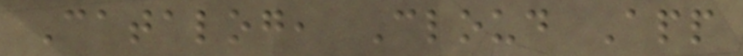Catalog, Cloud App
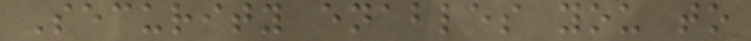Security enables you to
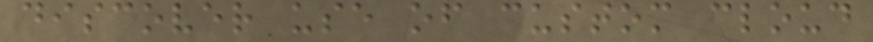discover use of custom cloud
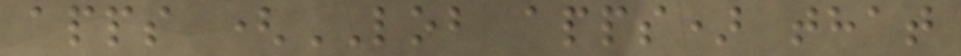apps (LOB apps) that
